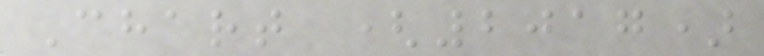Chart (2017)
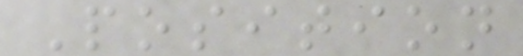Position
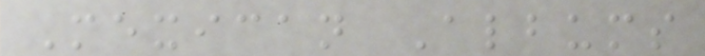Mexican Albums
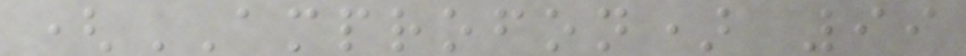(AMPROFON) 99
